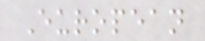European
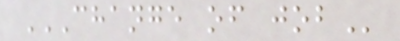CHANGE OF JOB
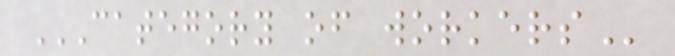CATEGORY OF WORKERS
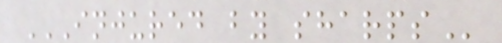INJURED BY SHARPS
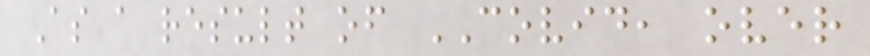As a result of COVID, over
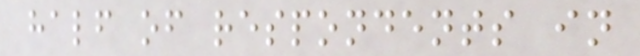half of respondents in
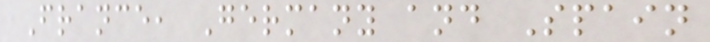France, Germany and Spain
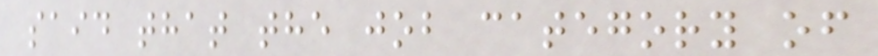said that the job category of
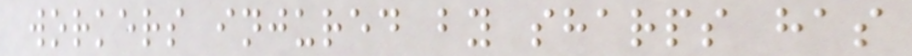workers injured by sharps has
